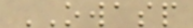OWASP
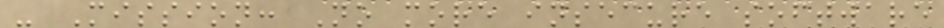- Mission: No more insecure software
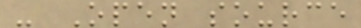- Open source
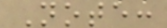Note:
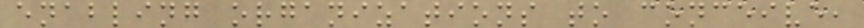enabling organizations to conceive,
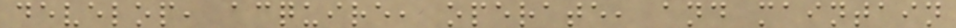develop, acquire, operate, and maintain
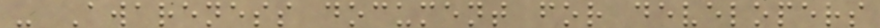- Awareness document for developers
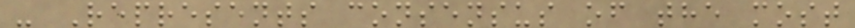- Represents consensus of the most
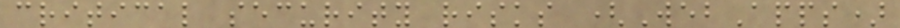critical security risks (WebApps)
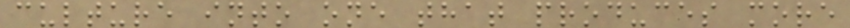culture into one that produces more
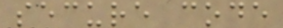secure code
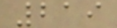219
